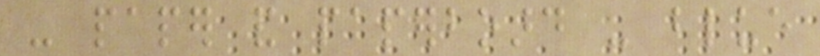- paper and paperboard - blue
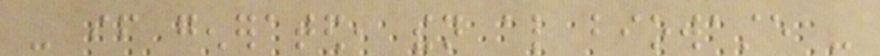- if generated, then also biowaste -
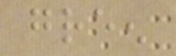green
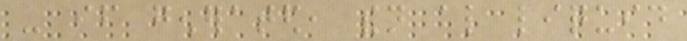- if generated, then also liquid
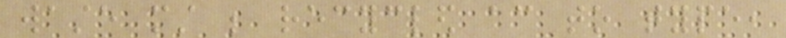waste must be recycled according to type,
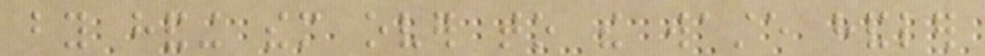by handing them over to the waste handler
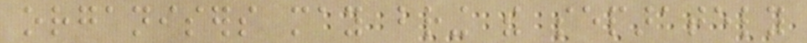organisers may bring the separately
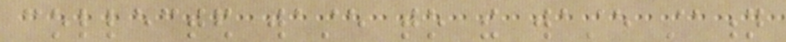collected waste to the waste station
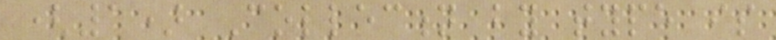(1) Collection by type is
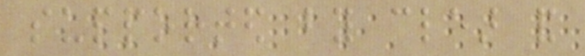supported by clear and
